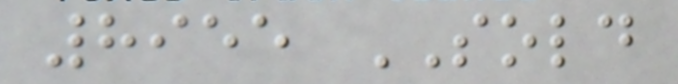8955 SOLD
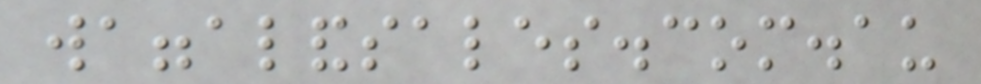waggalandsales.com.au
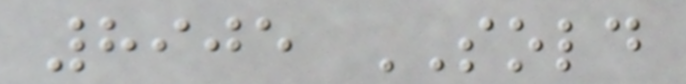8905 SOLD
